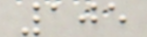105
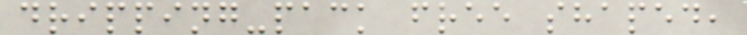dripping-pack free shaped,
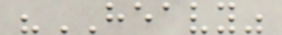"HEAVY"
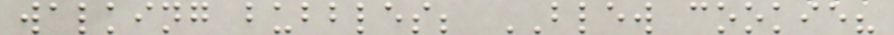walking bubbles; BLEW cookie?
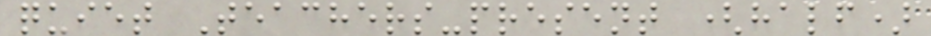quiet Teachers-present (half)
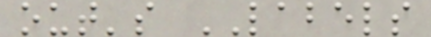out's LABELS
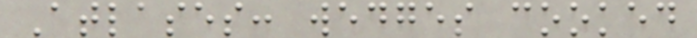Atlases: wedges cooked
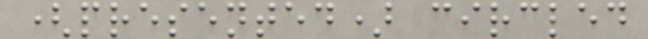(presented) circled
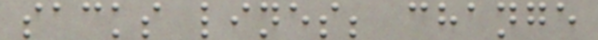sacks lines; change
